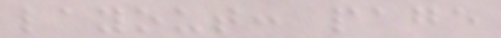layout: page
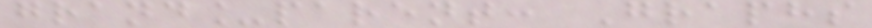grand_parent: Graphs
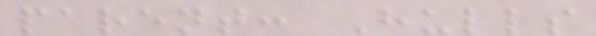parent: Hulls
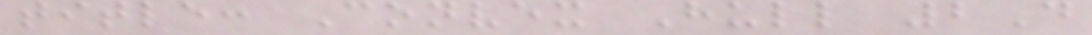title: Convex Hull 2D
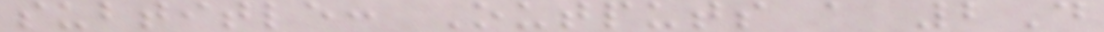subtitle: Outputs a 2D
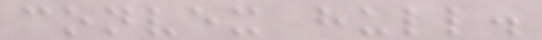convex hull.
